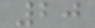20
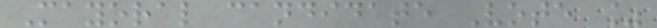Mayoral candidate Vote %
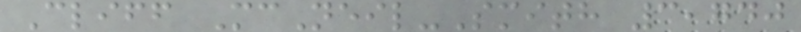Cliff McNeil-Smith 3,740
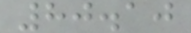80.10
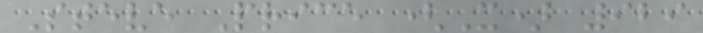Steve Price (X) 929
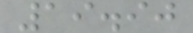19.90
